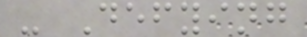- Defying
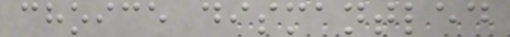choice dismantled
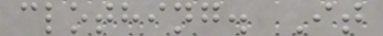clothing. It
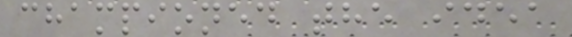championed the idea
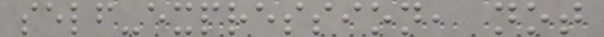self-expression, not
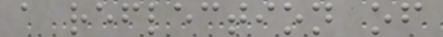a reflection of
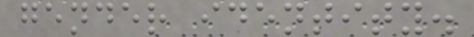gender identity.
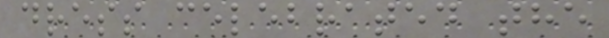dress celebrated the
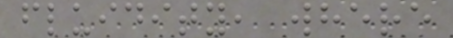fluidity, where
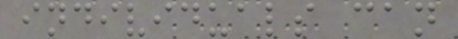individuals can
